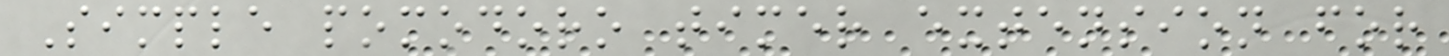Simple pomodoro timer extension for
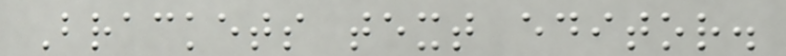Brackets text editor.
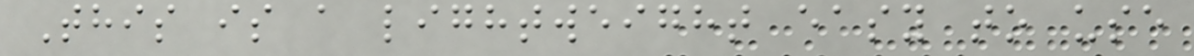This is a lightweight easy to use
